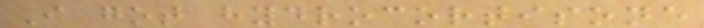I got hydrocortisone
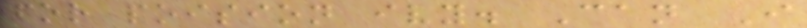for poision ivy. Can I
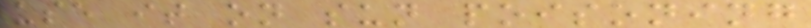use it on sun poisoning
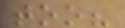too?
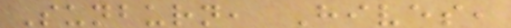Sunburn, Hives,
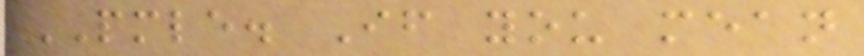PMLE. If you mean
